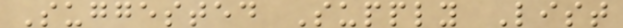Suggested Supply List
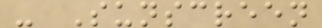- Sunscreen
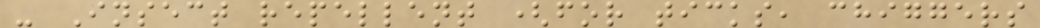- Insect repellent (for ticks, chiggers
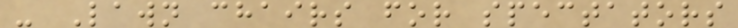- Lawn chairs for spectators
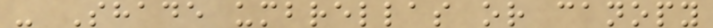- Shade umbrellas or canopy
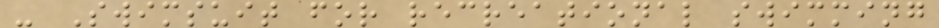- Swimsuit for recreational swimming
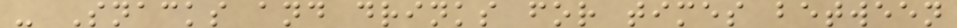- Snacks and drinks for times between
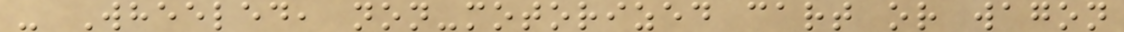- Wheeled, non-motorized cart or wagon
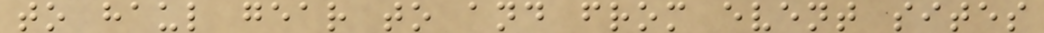to haul gear to and from event sites
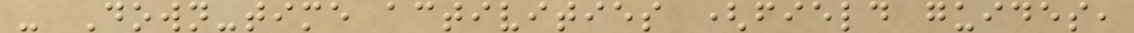- Down-time activities (field guides,
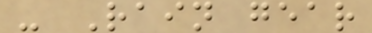- Rain gear
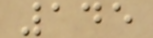145
